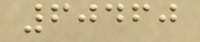60460
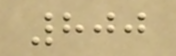800
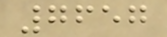7657
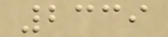2339
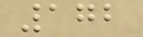172
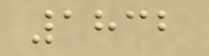1832
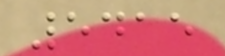5415
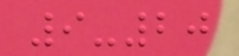9-20
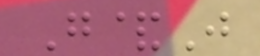G&J
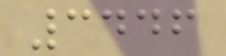3446
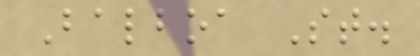Balboa St.
